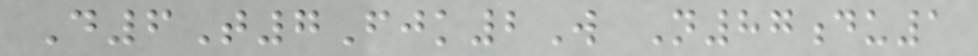D6T7Fjk2W N87du1
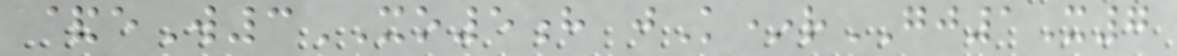&eW3XO5h jK*rGJ1X7
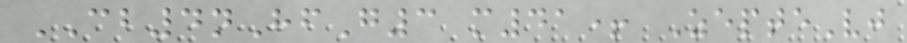CB4nHfG3 m41+ ZepteVj
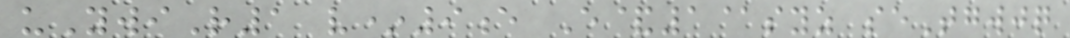uYwiR1 v*9e E&1@syz seTgwjq
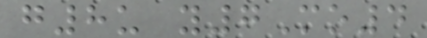g8u y7Mo4
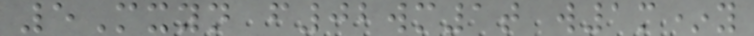5Mxyn f02wm1t w1m*y
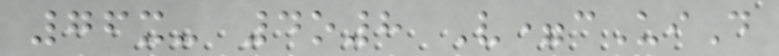76x- 4o8 V=cUiD
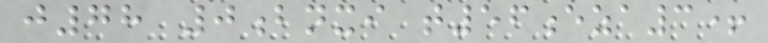j78 0bnxi t56eza3+
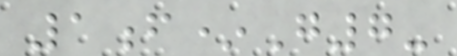1f*G7-
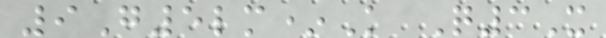9G5lm*K Q3X
